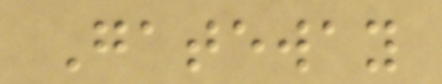Gateway
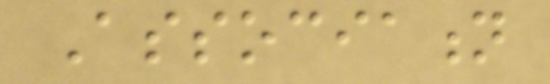Association
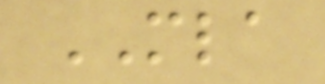MLA
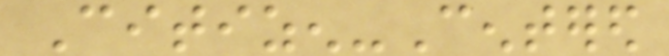Citizen-Centered
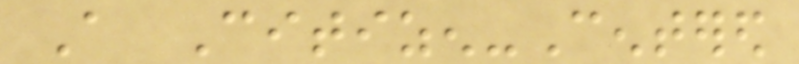A Citizen-Centered
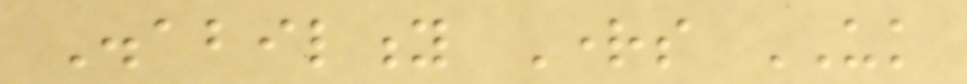Disability Rights UK
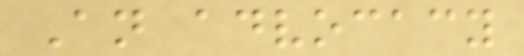An advocacy
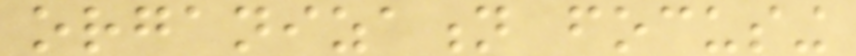organization focusing
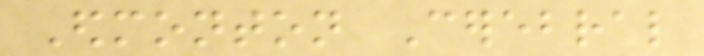Edmonton Cerebral
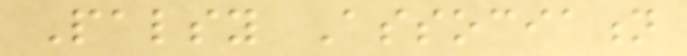Palsy Association
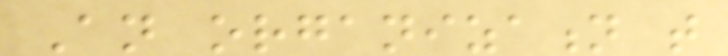An organization that
